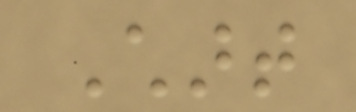Chart
